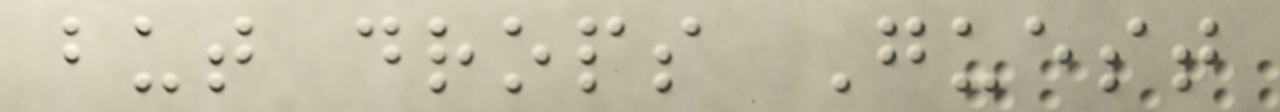but drops Guest
